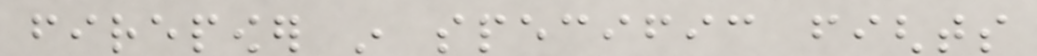firepower in specific fights
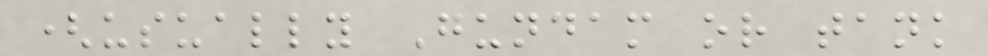(usually Gundam or tank
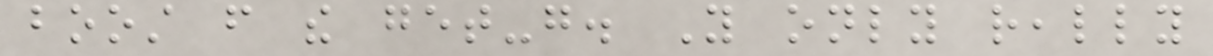boost from the get-go. You only really
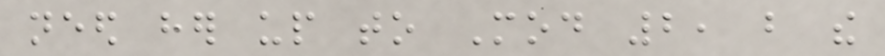need her up to Mod 2, but the
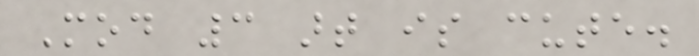Mod 3 art is cute.
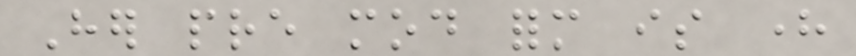Her pre mod form is here
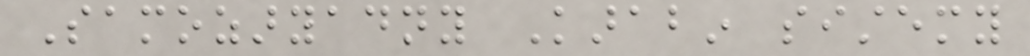Samozaryadny Karabin sistemy
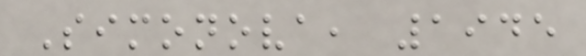Simonova, 1945
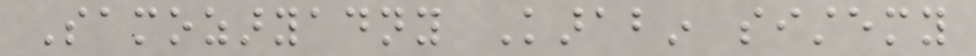Samozaryadny Karabin sistemy
